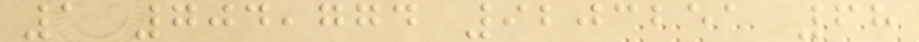1 704,774 9203251 68
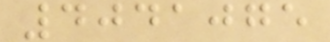4041075
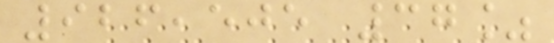926,505 37%
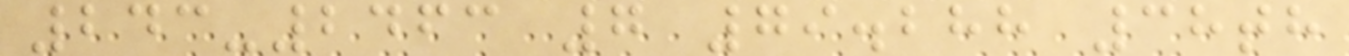243-2463 7 79.288 38th
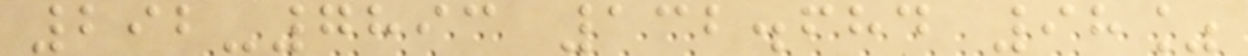292-7893 132.684 98%
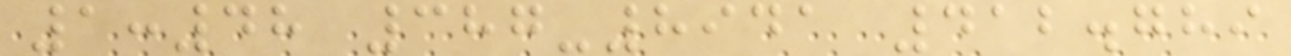1:48 387-8941 412.789
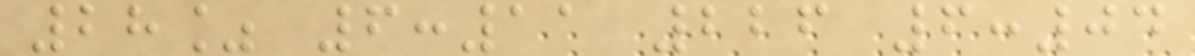28% 6:11 226 6:04
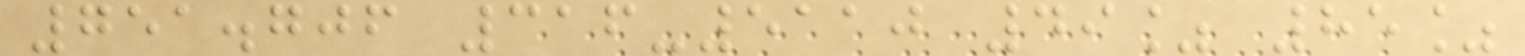751.706 316-5110 49% 85%
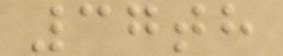37th
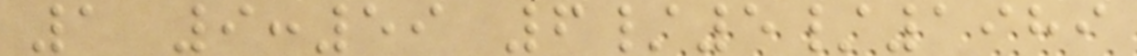1 9:59 6/5/1989
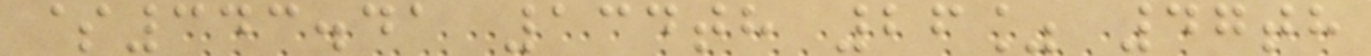$343.41 134th 26% 47th
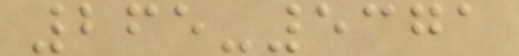265-5371
